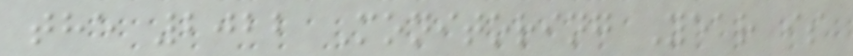the 2022 Monitoring Year is
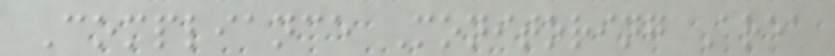Compliance Monitoring Area
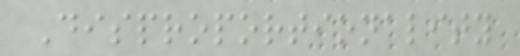Disproportionality
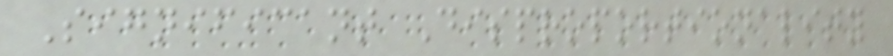Significant Disproportionality
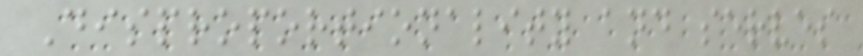Disproportionality and serves
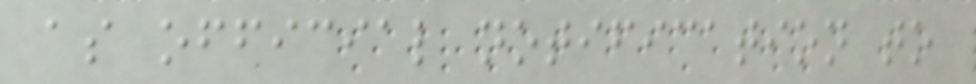as official notification to
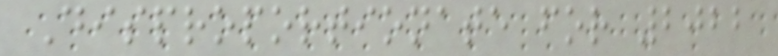Disproportionate for 2022
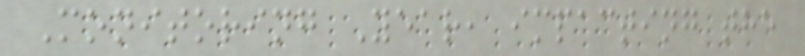Monitoring Year, impacting the
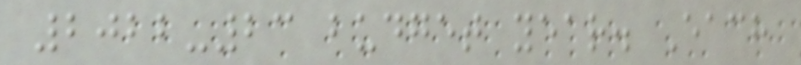2022-23 budget year. Each
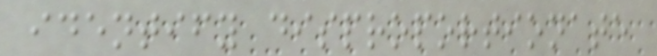identify disproportionate
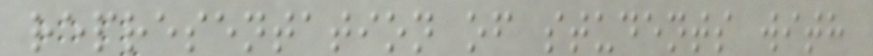representation of students with
